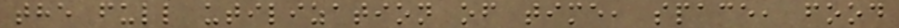the full utilization of time, space, food
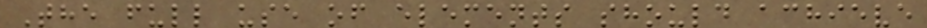The full use of elements should achieve
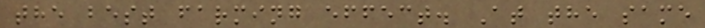the best farming effect. At the same
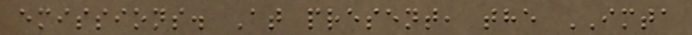emissions. At present, the IMTA
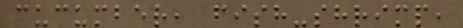cucumber, fish-shrimp,
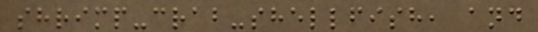shrimp-crab-shellfish, and
